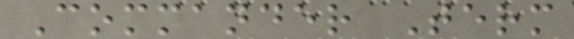Commander Term
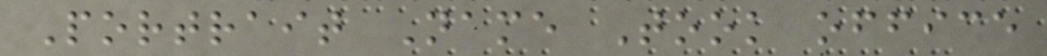Portrait Name Took office
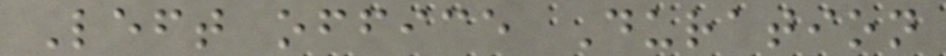Left office Duration
